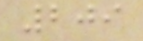209
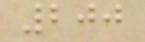200
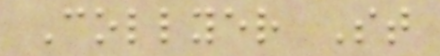Collyer St
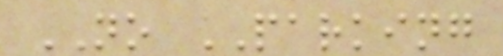NO PARKING
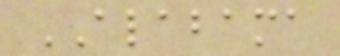ALABAMA
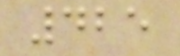425
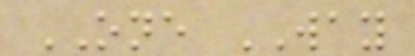ONE WAY
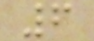6
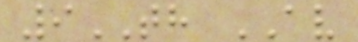9TH AV
